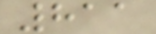811
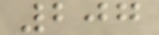207
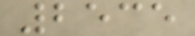2535
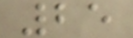25
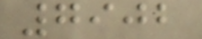7902
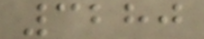3280
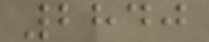2840
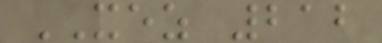XEZ 212
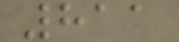811
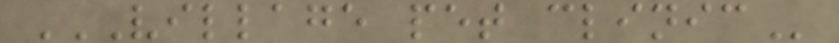VILLAGE PET CLINIC
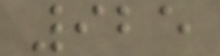925
